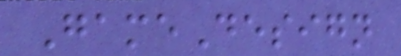GameDesign
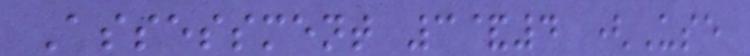Assessment 3&4 (Use
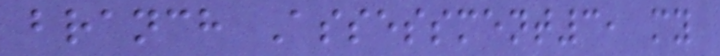branch Assessment3, my
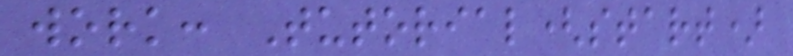work: Tutorial(start)
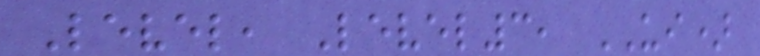Level, Level3, UI)
